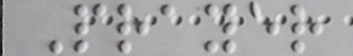Prayer
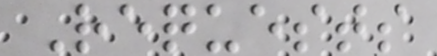Requests
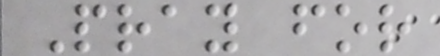Pray for
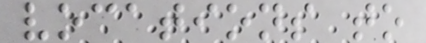vocations to
